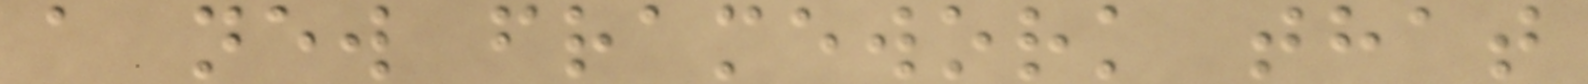a new framework that
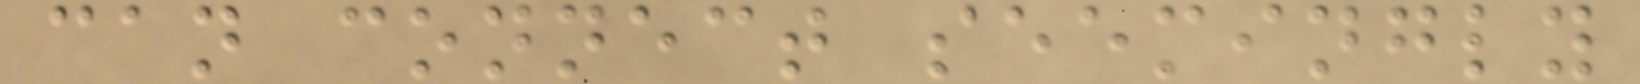can connect seemingly
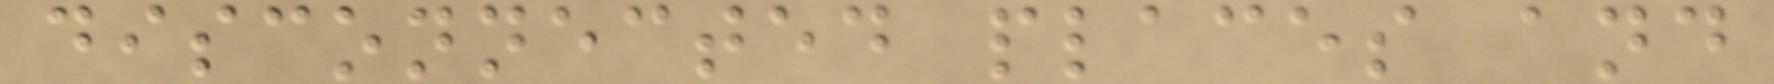disconnected places and
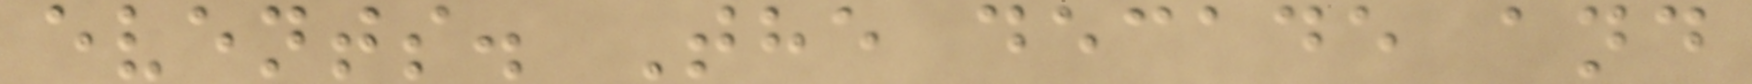events. The decade and
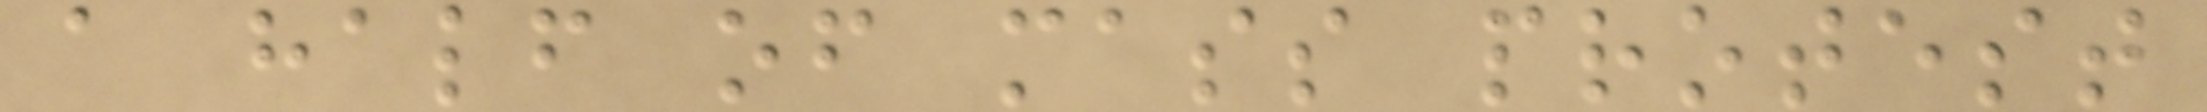a half of mass protest
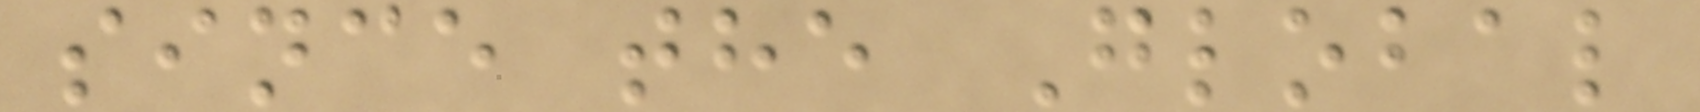since the Global
